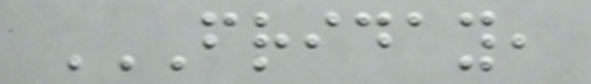FRIDAY,
